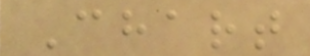Chart
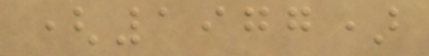(1977)
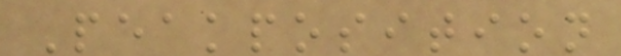Peakposition
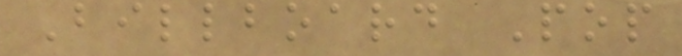Billboard Pop
